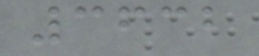3632
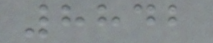8842
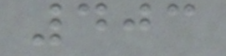403
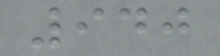940
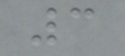3
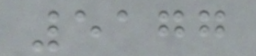5177
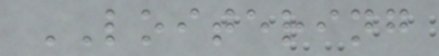LOITERING
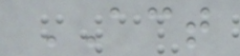ACT
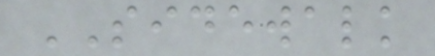SIDEWALK
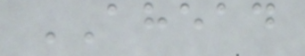AHEAD
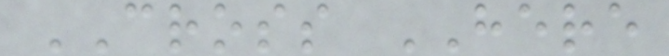CROSS HERE
